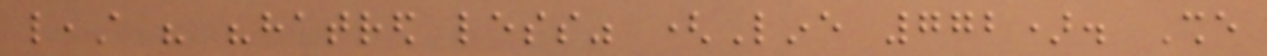least his "hatred less" (Line 772). She
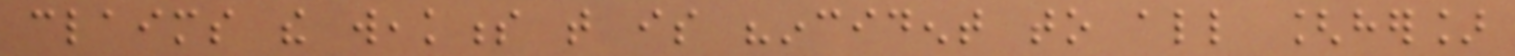claims the weakness that is "incident to all [her]
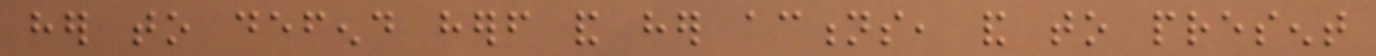her to defend herself and her actions, and to present
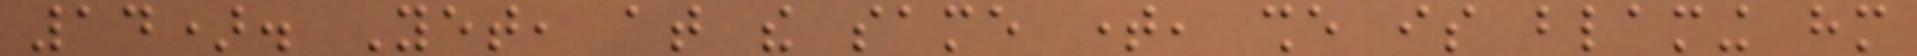14). Yet, at the same time, she is blaming him
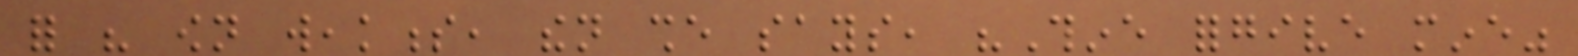for his own weakness, then she says, "Thine forgive mine"
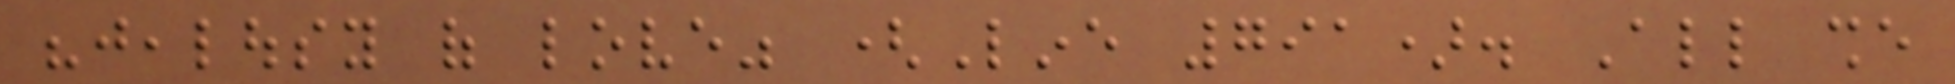"jealousy of love" (Line 791). All she
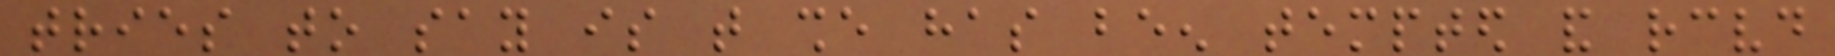tries to say is that she has been tempted and received
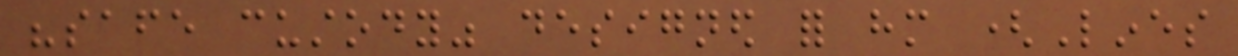"safe custody" designed for him (Lines
